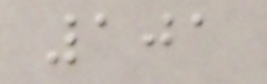101
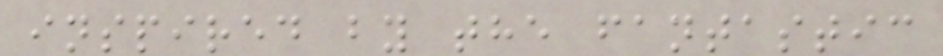inspired by the fantastic
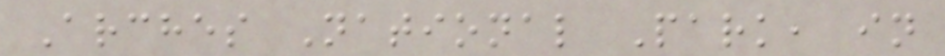Arches National Park, in
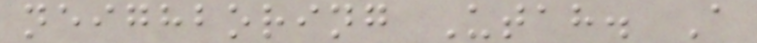neighboring Utah. A
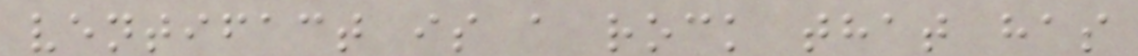ventifact is a rock that has
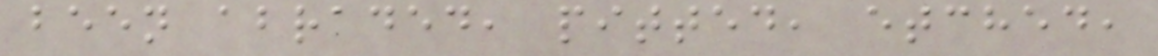been abraded, pitted, etched,
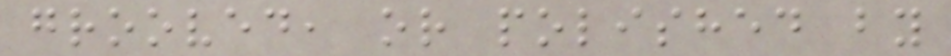grooved, or polished by
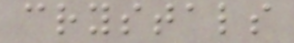crystals
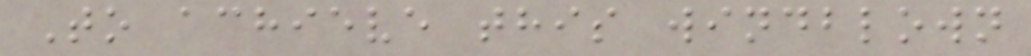To achieve this windblown
